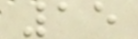15
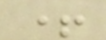+
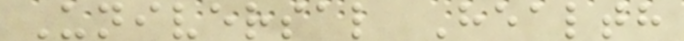Universal Health
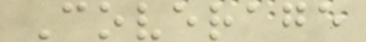Coverage
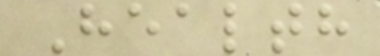Health
